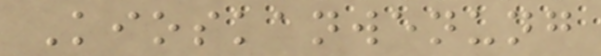Kioskanwenung
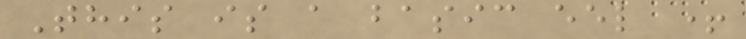This is a basic eel +
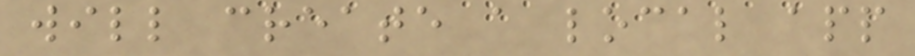will create a local app
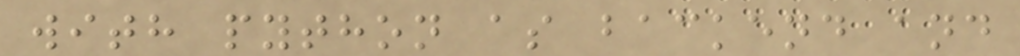with python as backend and
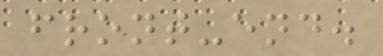front-end.
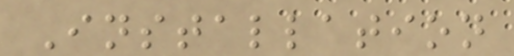Installation
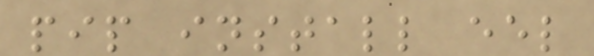pip install eel
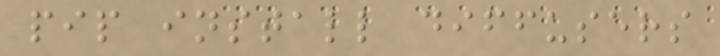pip install diffusers
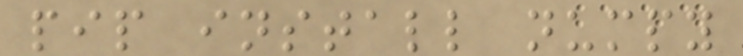pip install numpy
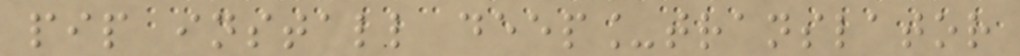pip install deep_translator
